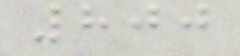800
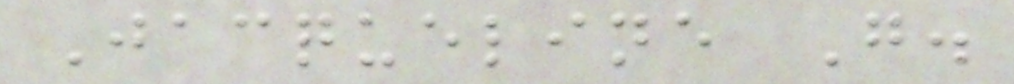Jacqueline G.
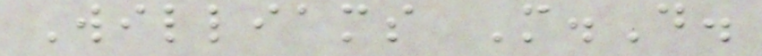Williams M.D.
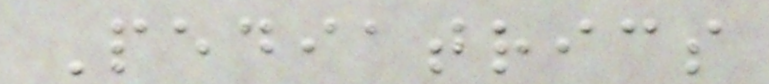Pediatrics
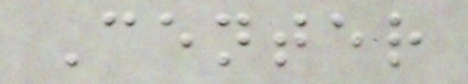Center
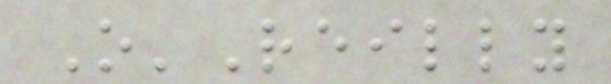O'Reilly
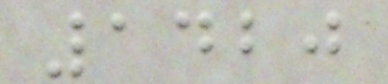1420
